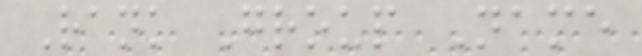Rank Group Name
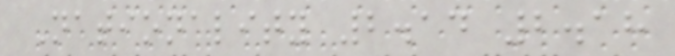Nationality 2.14 2.18
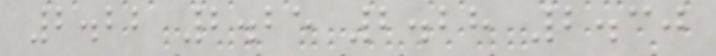2.22 2.25 2.28 2.30
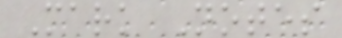Mark Notes
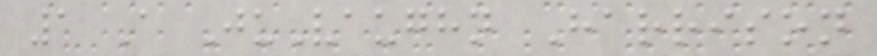1 A JuVaughn Harrison
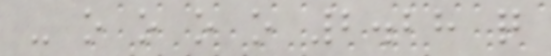- o o o o 2.28 q
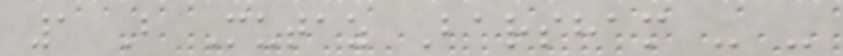1 B Mutaz Barsham - -
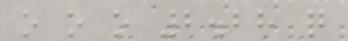o o o 2.28 q
